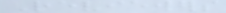Reviewers
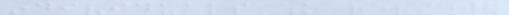individuals who reviewed
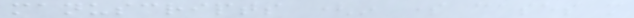manuscripts (in some cases more
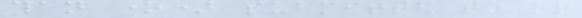than one) submitted to or
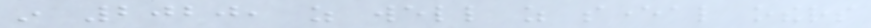in 2020, as well as several others
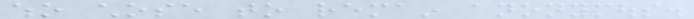who chose to remain anonymous.
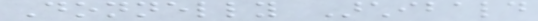Donnelly Archibald
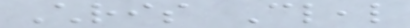Chris Cleal
